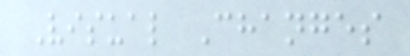Visual Changes
